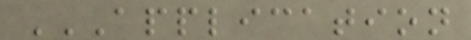APPLICATION
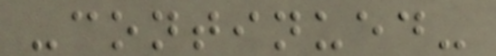-continued-
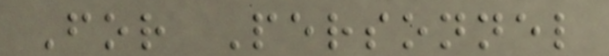For Personnel
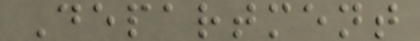Department
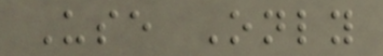Use Only
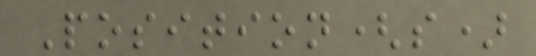Position(s)
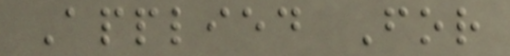Applied For
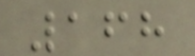168
